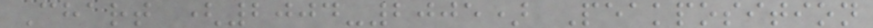Chart (2004-2005) Peakposition
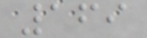169
